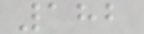182
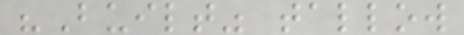"Built" tallow
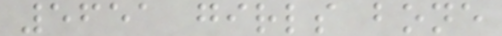5651 girls bone
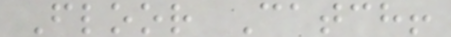Floor Catch!
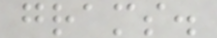grams.
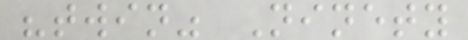"twin" Ninety
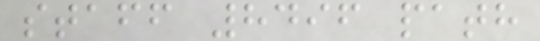staff 8496 path
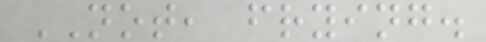NOT, frying.
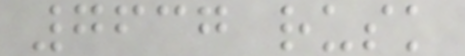7637 rusk
